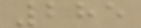285
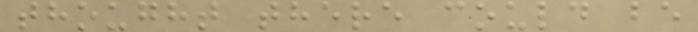thought there could be
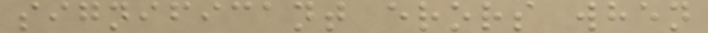significant erors when
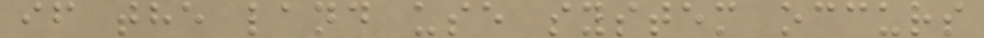if the land use system occurs
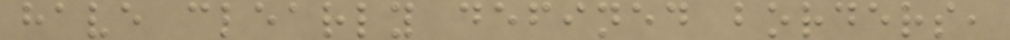have clearly defined borders,
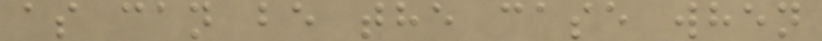as can be the case when
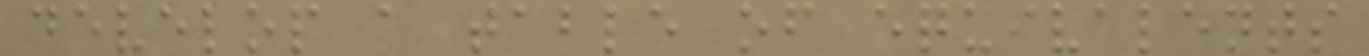develop a table of equivalents
